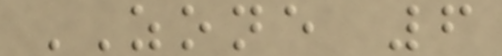ZONE 6
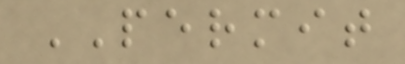PERMIT
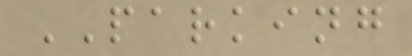PARKING
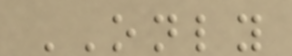ONLY
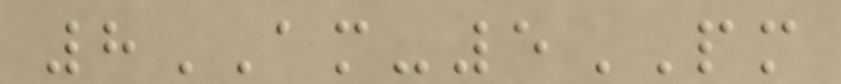8AM-5PM
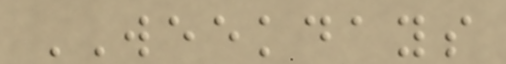WEEKDAYS
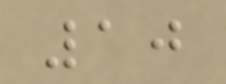10
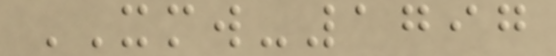XMW-1797
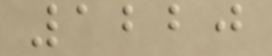1220
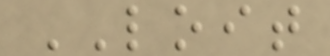LOIT
